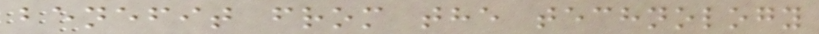benefit from the technology
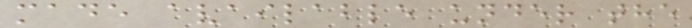made available under the
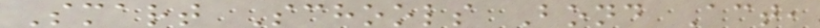Smart Schools Bond Act,
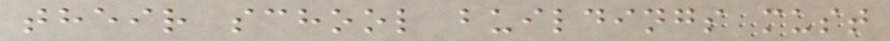their school buildings must
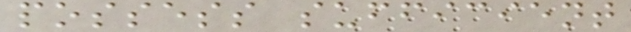possess sufficient
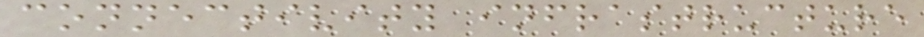connectivity infrastructure
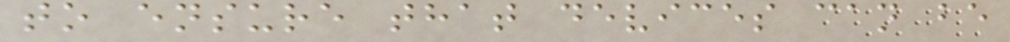to ensure that devices can be
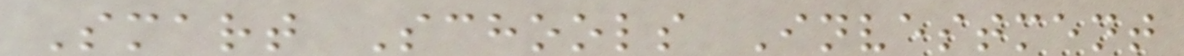Smart Schools Investment
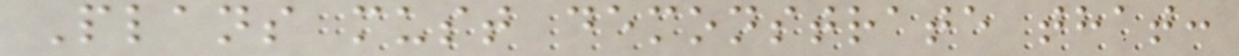Plans must demonstrate that:
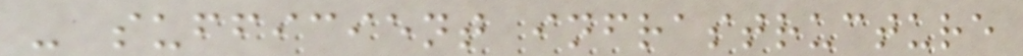- sufficient infrastructure
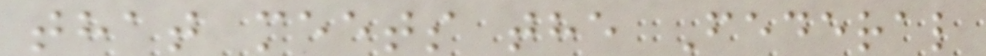that meets the Federal
